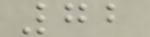72
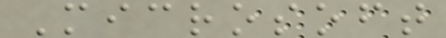Microsoft
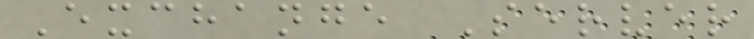Exchange Server
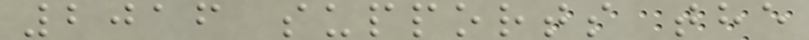2016 supports the
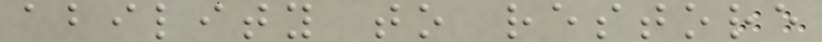ability to restore
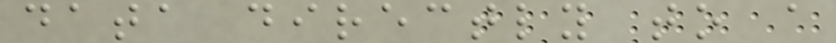data directly to a
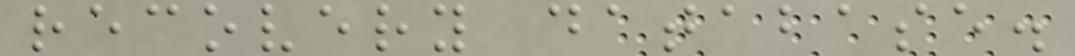recovery database.
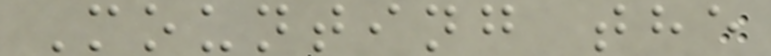Mounting the
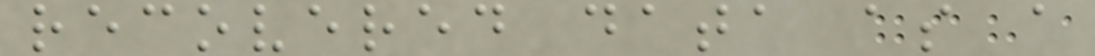recovered data as a
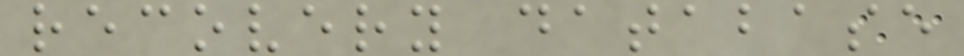recovery database
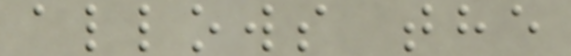allows the
